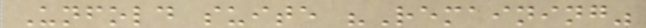Unfold suite "Remaining"
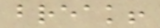break!
